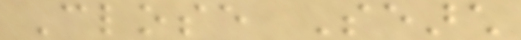Close Search
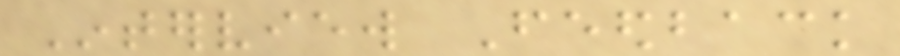Interview Feedback
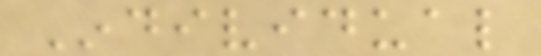Individual
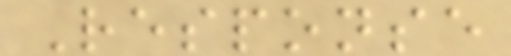Response
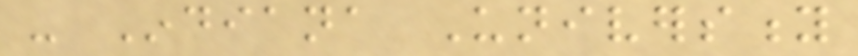- Indiana University
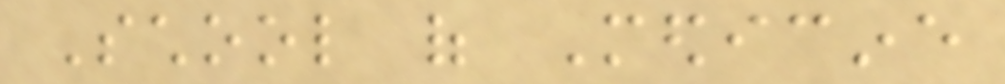School of Medicine
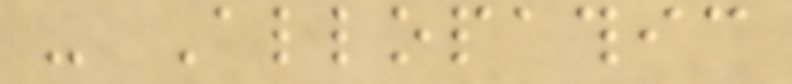- Allopathic
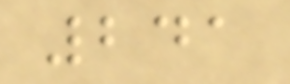241
